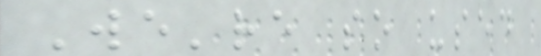We're so used
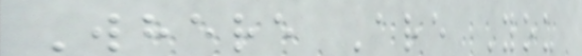Where Are You
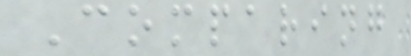Comparing
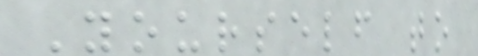Yourself to
